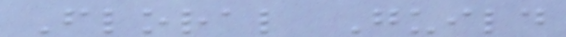Floral Guild
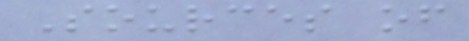Sources of
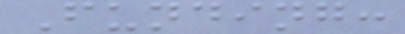Funding:
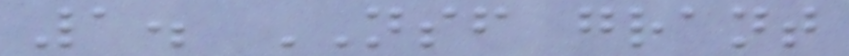1. NSF grant
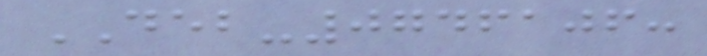DEB-0746106:
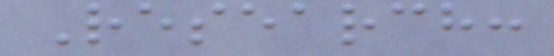Research:
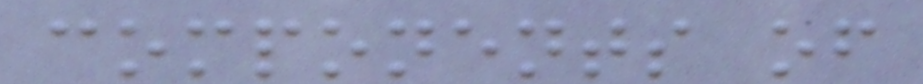components of
